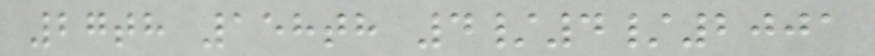27th 158th 4/4/2001
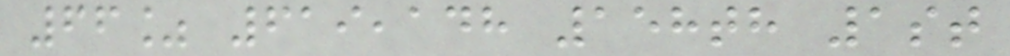66% 619,148 158th 1st
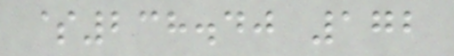$238.40 172
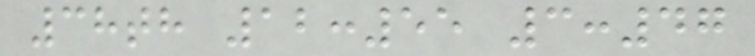38th 12:55 3:47
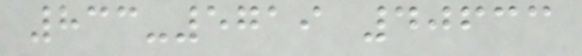833-5719 40633
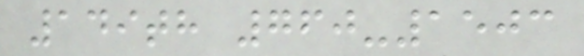149th 760-1503
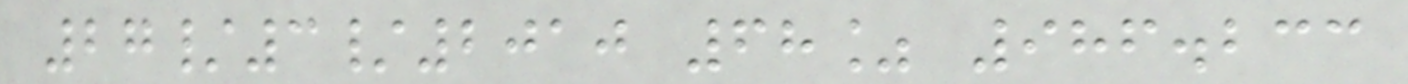27/3/2010 68% 986.233
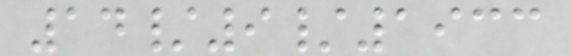14/9/1933
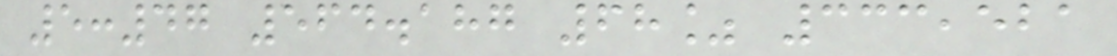5:47 564.187 68% 333,521
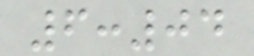6:04
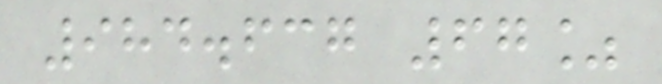984.637 67%
